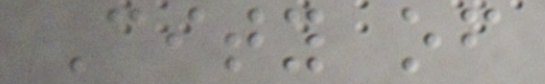City of
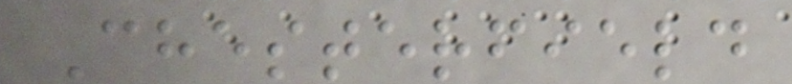Chesterfield
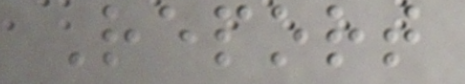Report
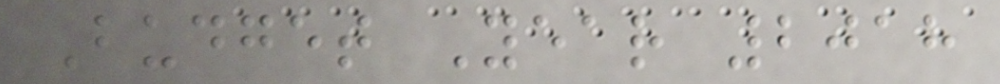Budget Year 2018
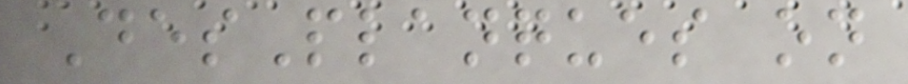DesPlanques on
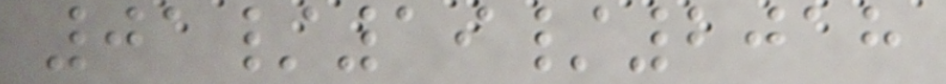01/19/2018
